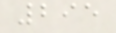295
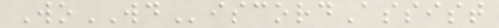WoWDiscordAssist
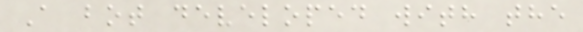A bot developed with the
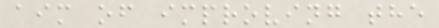aim of improving the
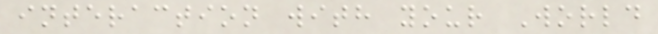interaction with your World
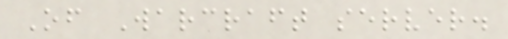Of Warcraft server.
